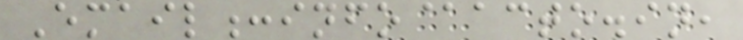Email:info@acto.in,
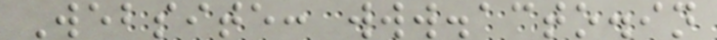Website: www.acto.in
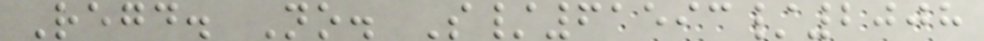Regd. No. S/61593/2008
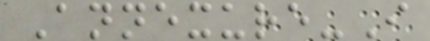Annexure-I
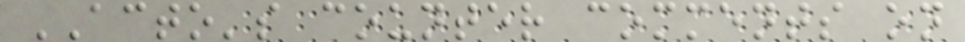ACTO's counter comments on
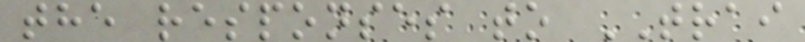the responses to TRAI
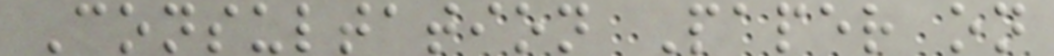Consultation Paper on
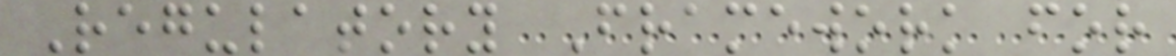Regulatory Framework for
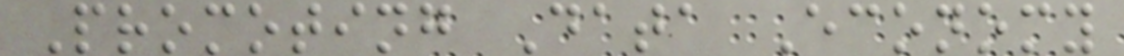Promoting Data Economy
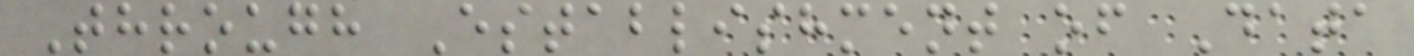Through Establishment of Data
